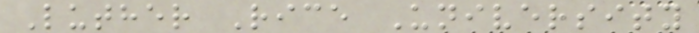Luther Rice University
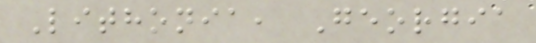Lithonia, Georgia
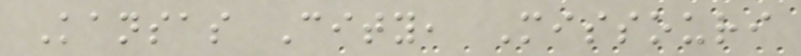Kansas City, Missouri
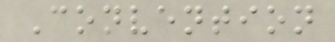Convention
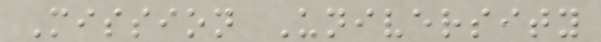Mission University
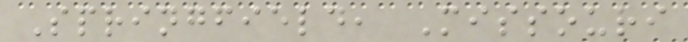Springfield, Missouri
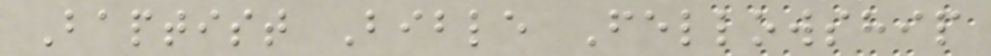Baptist Bible Fellowship
